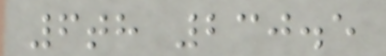6th 230.5
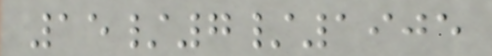15/7/1905
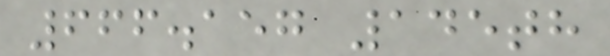666.157 145th
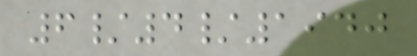6/4/1940
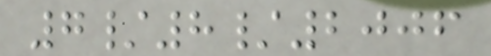7/8/2006
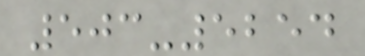503-5254
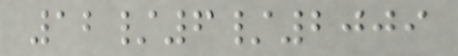12/6/2009
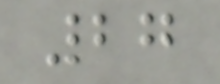27
